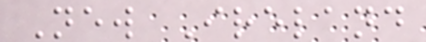New Ireland
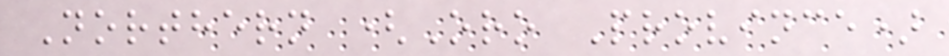Northern (Oro Province)
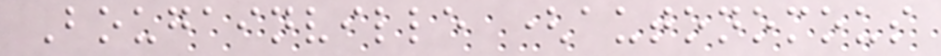Bougainville (autonomous
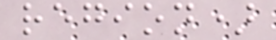region)
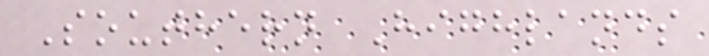Southern Highlands
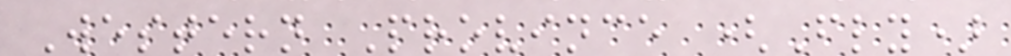Western Province (Fly)
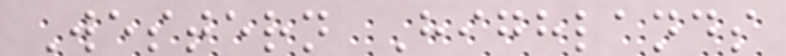Western Highlands
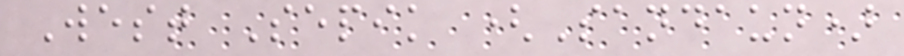West Sepik (Sandaun)
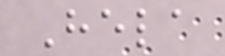Hela
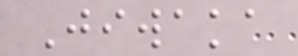Jiwaka
